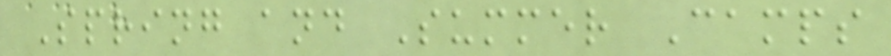Spring and Summer Camps
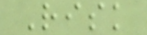Risk
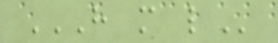H M L
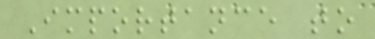Importance to
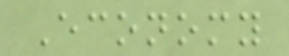Economy
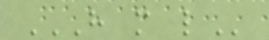H M L
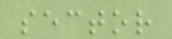sector
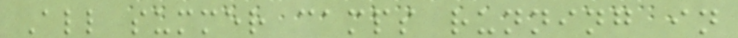All summer camps running in
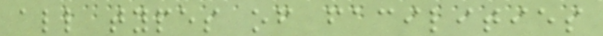all types of facilities
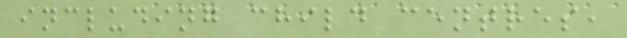including child centres,
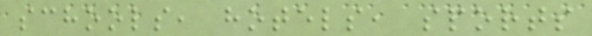schools, hotels, sports
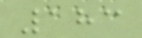183
